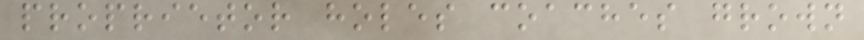proprietor holes coaches grown
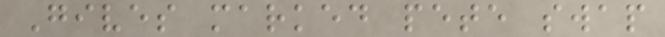Gives marked pete swap
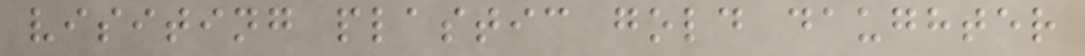visiting plastic gold daughter
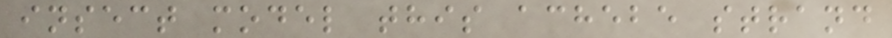insect model this achebe strand
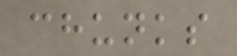chunks
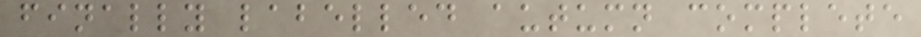finally labelled autumn complete
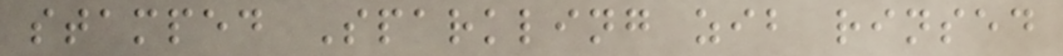stamped Sparkling zib rinsed
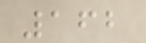162
